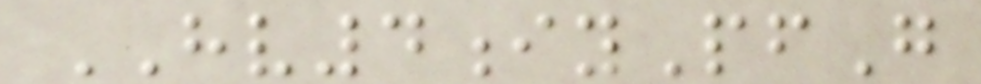HV4iyPfG
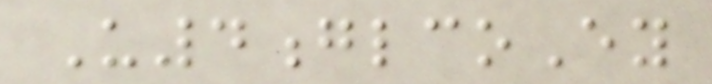U4glcoEy
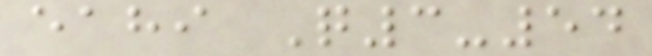eahi Q3-54
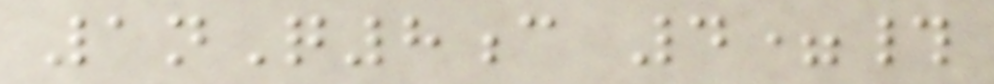1nQ8c 4=#
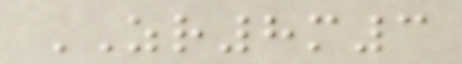ZR8m3
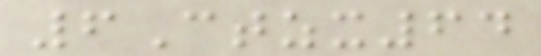6Ctzx64
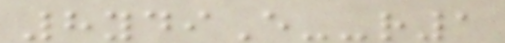8ydiE--r1
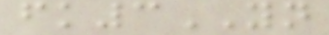fk3YN
